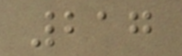217
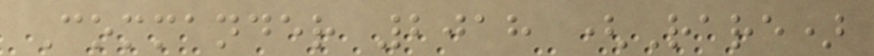Commander 2018 (Rare)
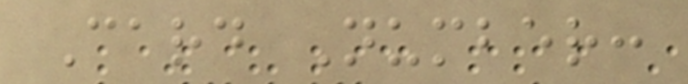Card Number:
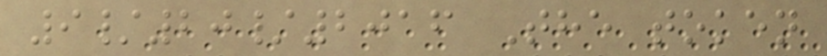9/20/2016 The token
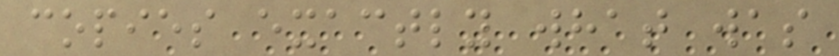copies exactly what was
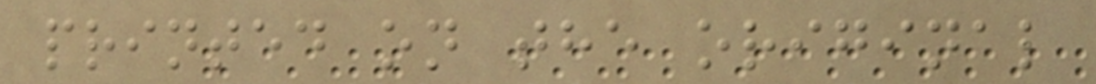printed on the original
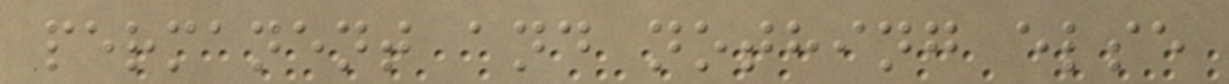permanent and nothing else
